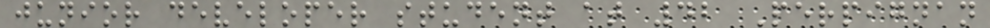junior developer student at 42 Perpignan
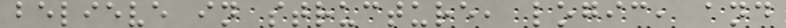believe in structure, logic, and
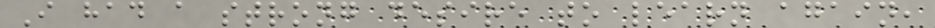I had a strong desire to learn again,
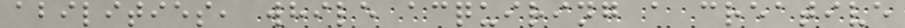abilities, while acquiring a creative
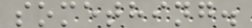something.
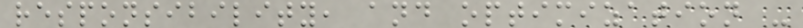responsibility, and optimization -
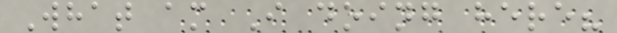What am I doing here?
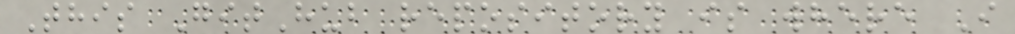This GitHub repository is where I
